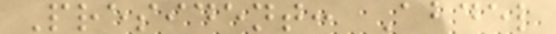President: Abdel
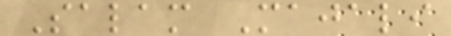Salam Majali
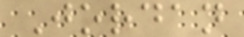Jordan
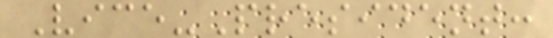Vice-President:
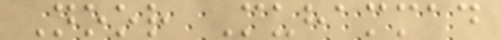Noor Muhammad
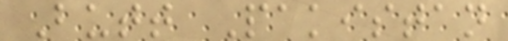Butt Pakistan
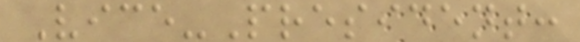Vice-President:
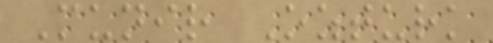Munir Ozturk
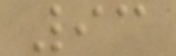93
